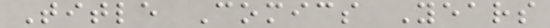Title Comics Years
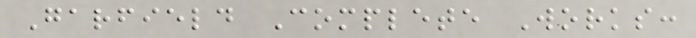Garfield Complete Works:
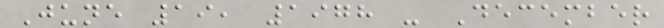June 19, 1978 - December
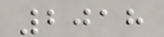2018
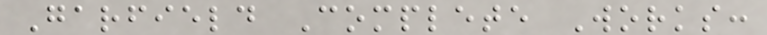Garfield Complete Works:
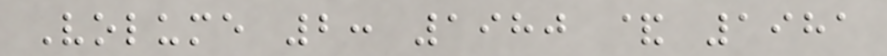Volume 2: 1980 & 1981
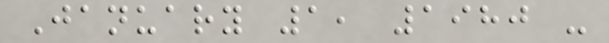January 1, 1980 -
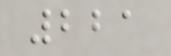221
